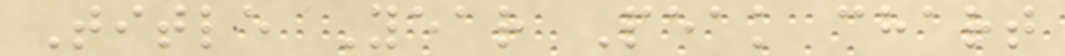Title Year Peak chart
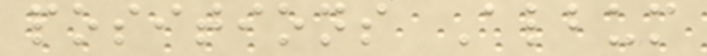positions Album
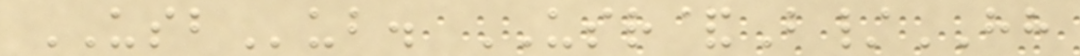USBub. USR&B/HH
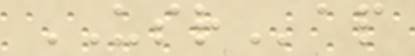USRap
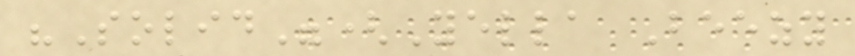"Solid"(Yella Beezy
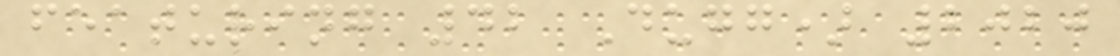featuring 42 Dugg) 2020
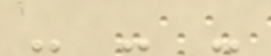- - -
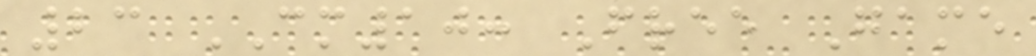23 CM10: Free Game
